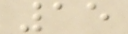15
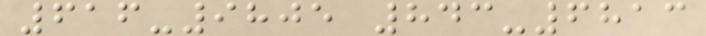616-9805 843-6813
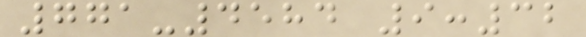771-4584 9:32
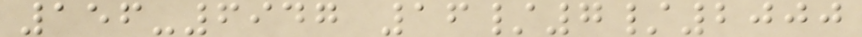156-6947 16/7/2000
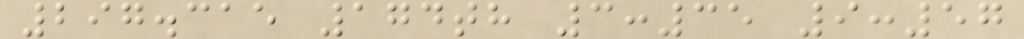297.315 174th 3:35 9:57
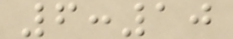6:10
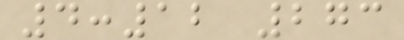4:12 273
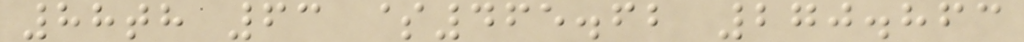88th 63 $465.62 270.863
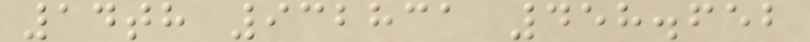14th 932831 458.652
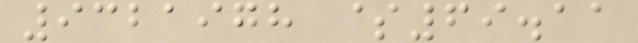9321978 $69.11
